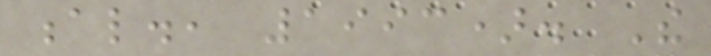al., 1993). The
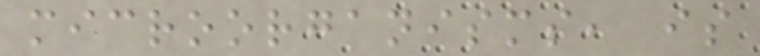microorganisms, is
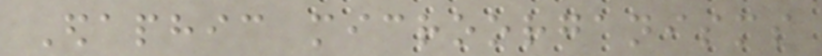Edaphic microorganisms
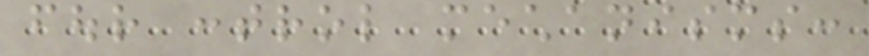four control mechanisms:
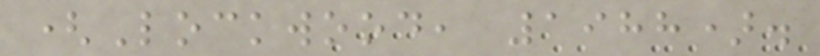(Lockwood, 1988).
